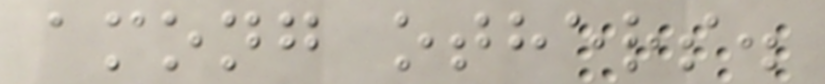among others.
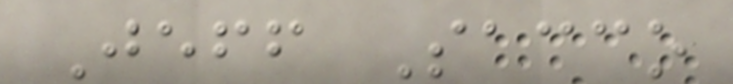Jeff Sacco
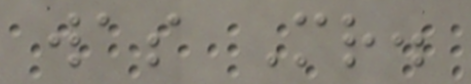was Mr.
